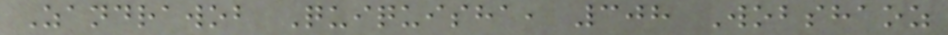Zandrawob Quiquisha, 308 Wobshaoz
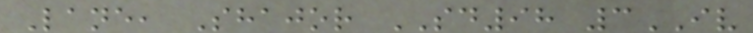Lane, Shajor SD98 3IV
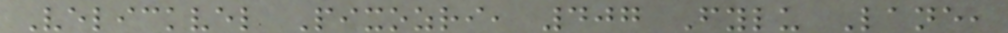Velickvel Pixozri, 407 Fylu Lane,
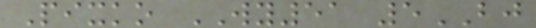Pixko WY51 5BJ
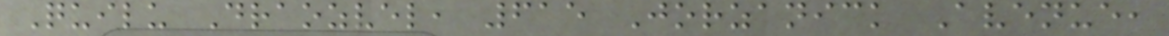Quilu Draozvel, 615 Jorzanick Avenue,
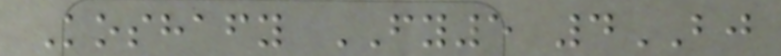Koshafy FY5 4BJ
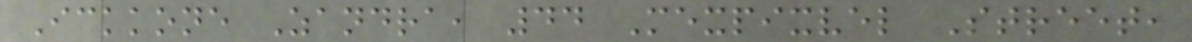Ickkone Zandra, 44 Mexpixvel Street,
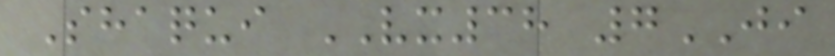Shaqui VX38 7JI
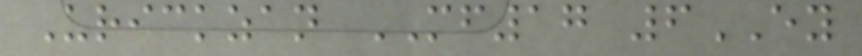Urickzan MF17 6EY
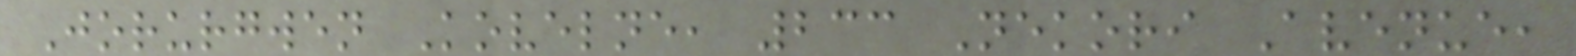Jorurgwen Kovelne, 233 Nekori Avenue,
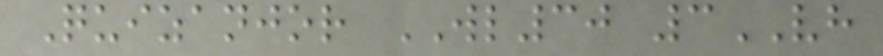Quizanjor WL30 3VH
